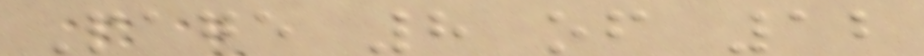Page 8 of 12
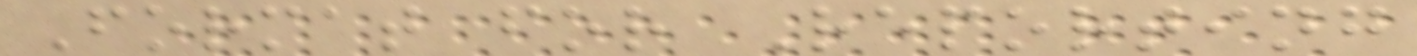Format for Reporting
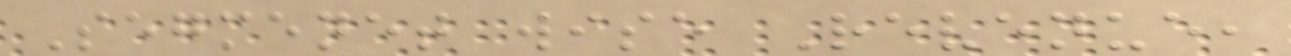Segmenet wise Revenue,
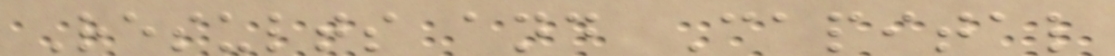Results and Capital
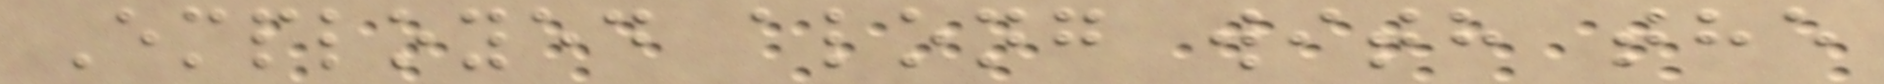Employed along with the
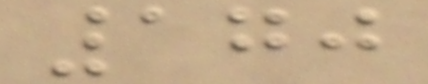170
